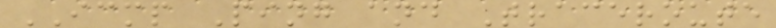ICMP Ping and Traceroute
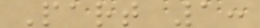Part 1:
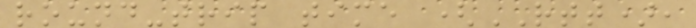round-trip time (RTT),
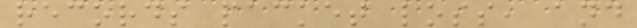records packet loss, and
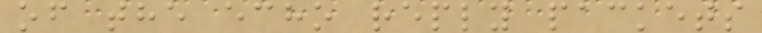of the echo reply packets
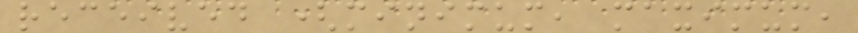received (minimum, maximum,
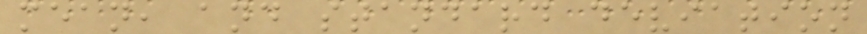mean, and standard deviation
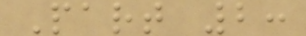Part 2:
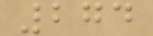274
